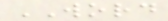WORD
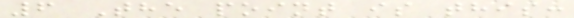6 The point is this:
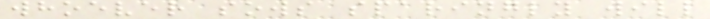whoever sows sparingly will
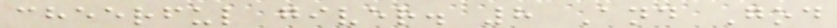cheerful giver. 8 And God
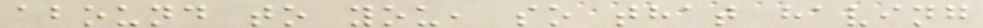abound to you, so that having
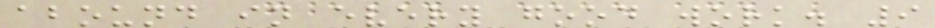abound in every good work. 9
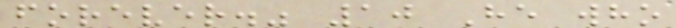forever." 10 He who
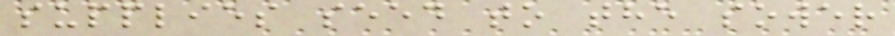supplies seed to the sower
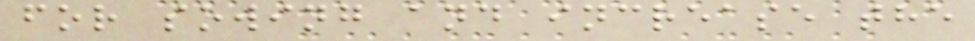for sowing and increase the
